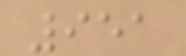951
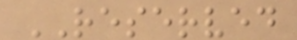RESERVED
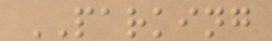PARKING
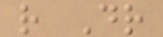r Dr
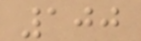100
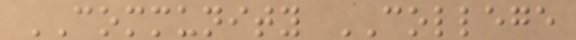COMMUNITY COLLEGE
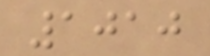1010
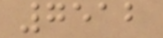7512
